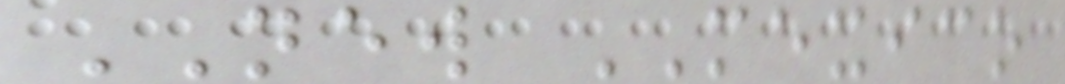NEW MEXICO
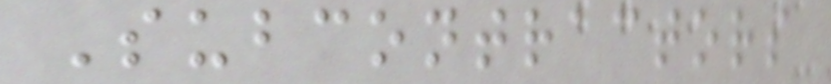Subcontractors
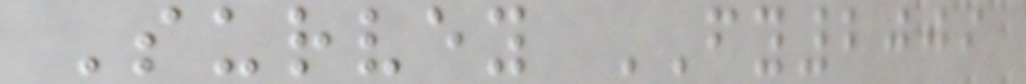Survey FY2009
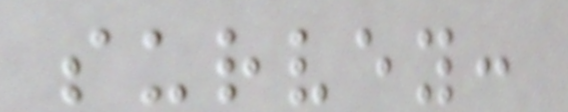survey:
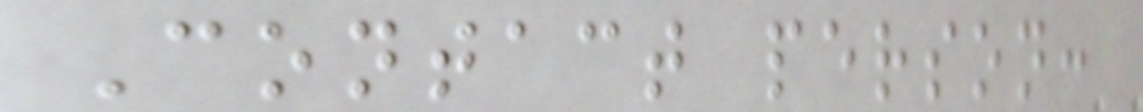Contact person:
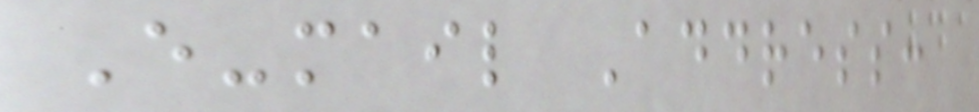E-mail Address:
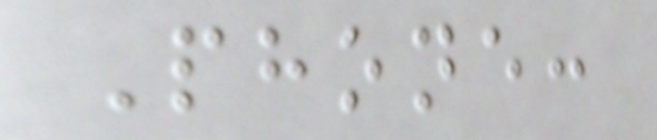Phone:
